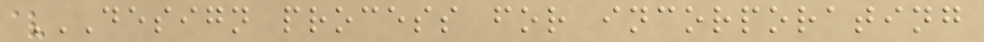DESIGN PROCESS FOR INCORPORATING
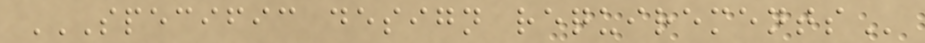SPECIFIC DESIGN REQUIREMENTS
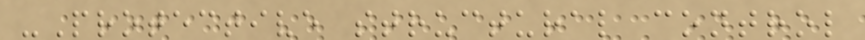-Protective structural control
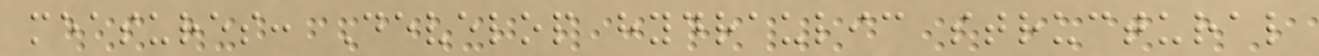measures: Develop hydraulic structural
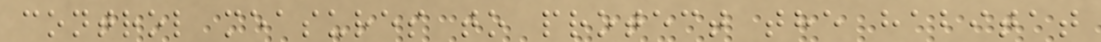control measures to protect the habitat
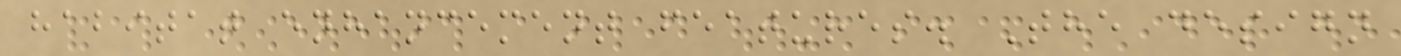habitat enhancement features. The design
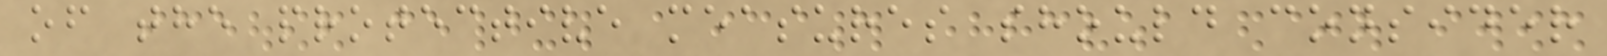of the protective measures should consider
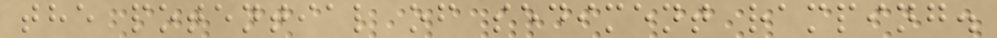the potential of sediment ramping.
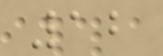12
